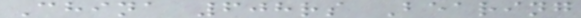China 608rs Bearing
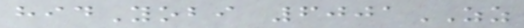hidYobi 6001ZZ
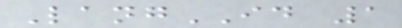LangID 1
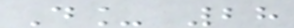D_ 28
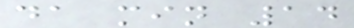da min 14
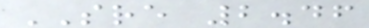SRE 2.46
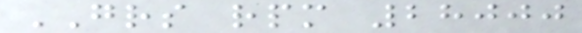GRS rpm 28000
